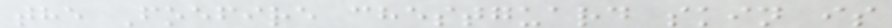the Foefire chestguard skin is
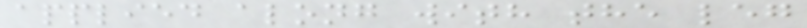applied along with the leg
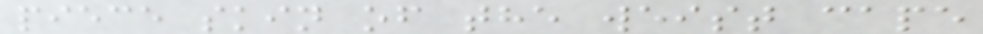piece skin of the weist cape
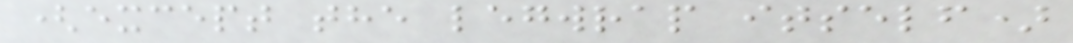(except the legwrap itself)
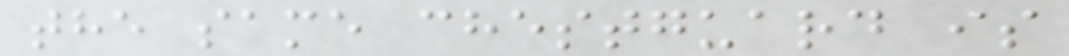the same chestguard is
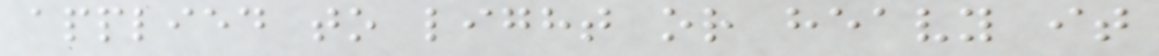applied to light or heavy it
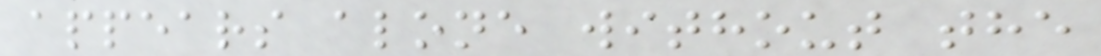appears alone without the
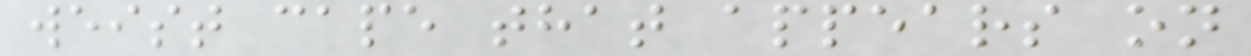weist cape that appears on
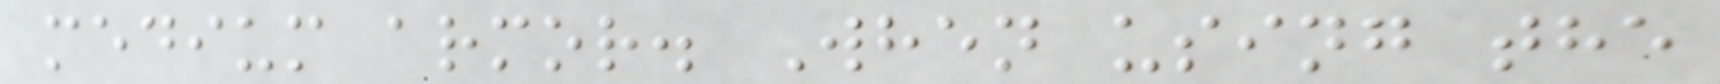medium armor. When using the
